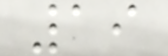19
